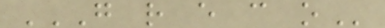G R E C O
